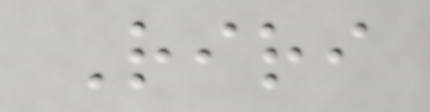Riri
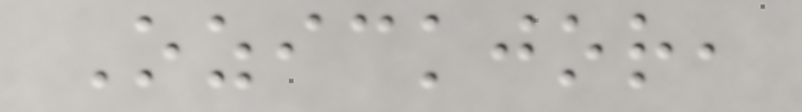Ozickjor,
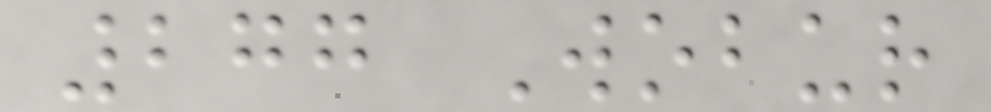277 Wobur
